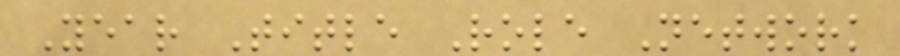Year Title Role Network
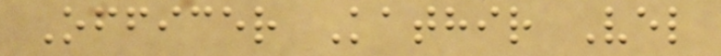Officer Kathir Vel
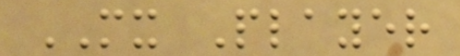MX Player
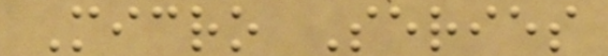Micro Series
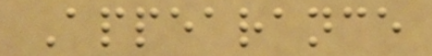Appearance
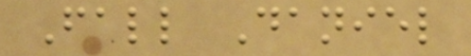Fall Daniel
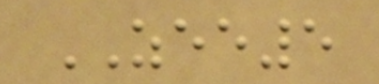ZEE5
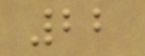22
